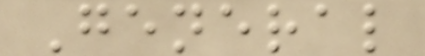General
